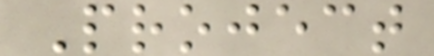Project
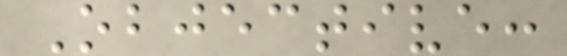Objective:
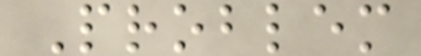Problem
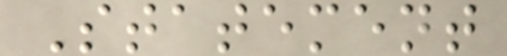Statement
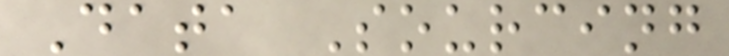Data Sourcing
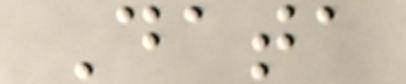Data
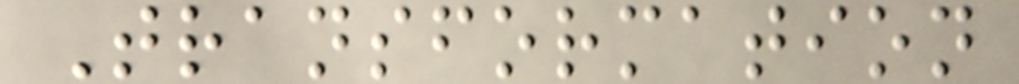Transformation
